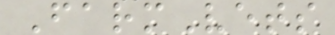FarmVets
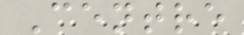Centre
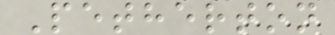Petherton
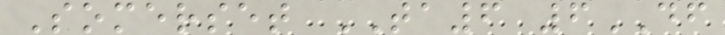Somerset TA6 6DF
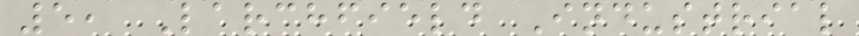5, Larchfield Industrial
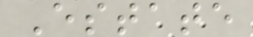Estate
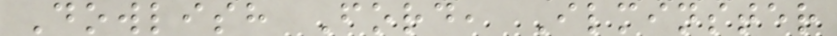Dowlish Ford, Ilminster
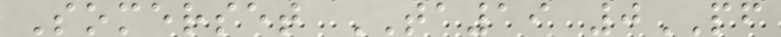Somerset TA19 0PF
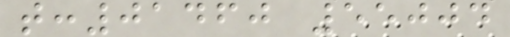t:01460 55004
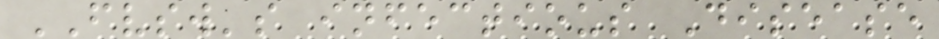FVSW's infectious Disease
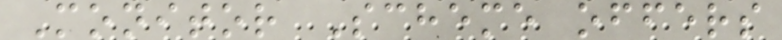Monitor Scheme offers
